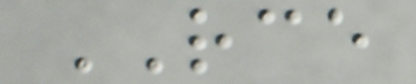RCE
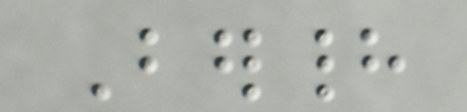Berhad
